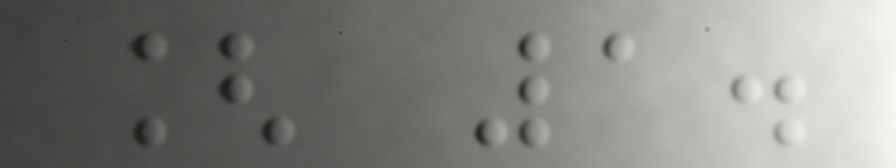[ 1.
